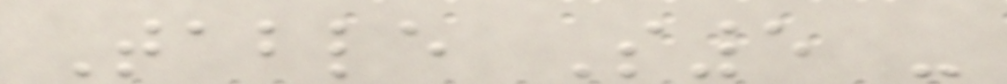Table S5 -
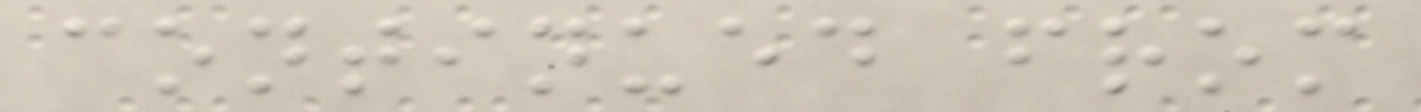continued from
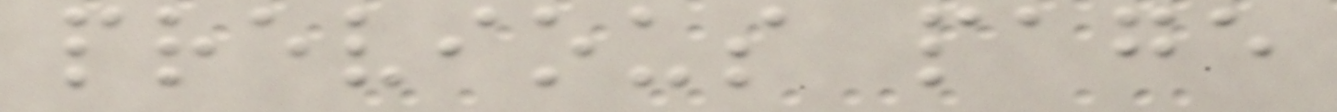previous page
